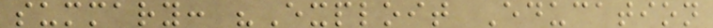summary: "Exploit Education
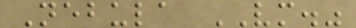Nebula VM."
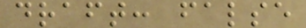draft: false
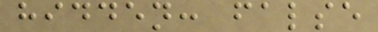hidden: false
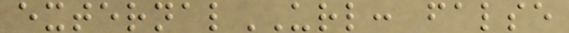externalURL: false
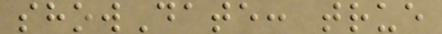showDate: true
